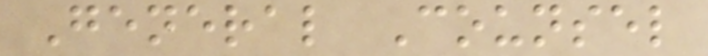General Counsel
